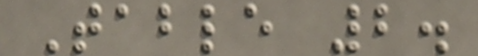Table 2.
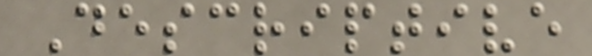Descriptive
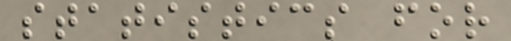statistics for
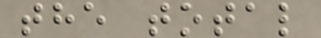the total
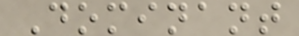Dominant
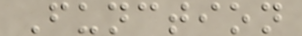Function
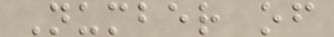Number of
